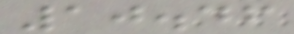10.46
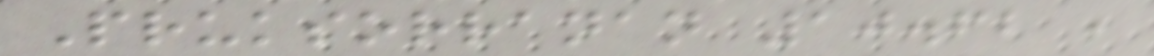Pruksorranan 10.62 ,
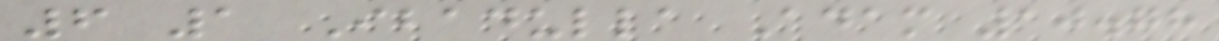6 1 Ibadulla Adam 10.78
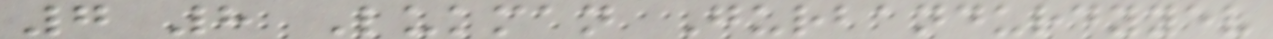7 8 Lukman Gurbandurdyyev
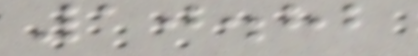10.82
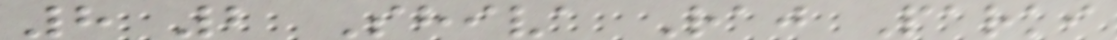8 2 Shiva Raj Parki
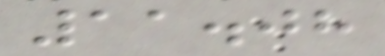11.08
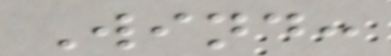Wind:
